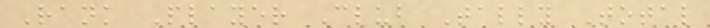Rank Player Club Tally Total
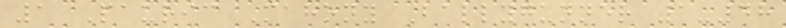1 Pauric Mahony Ballygunner 1-48
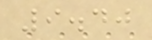9.40
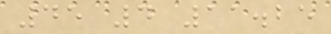45 4 11.25
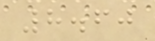8.60
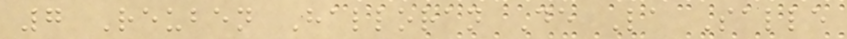7 Reuben Halloran De La Salle
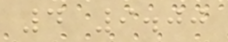4 9.00
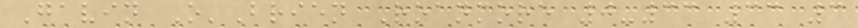Gavin O'Brien Roanmore 0-33 33 3
